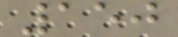150
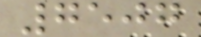7507
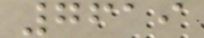7619
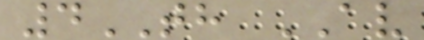4TH AV
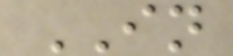IN
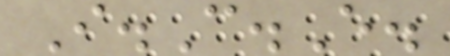I.C.E.
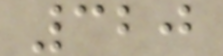320
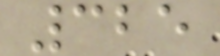325
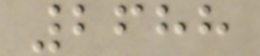2688
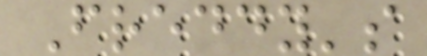Freddy's
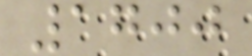1700
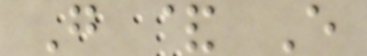G & E
